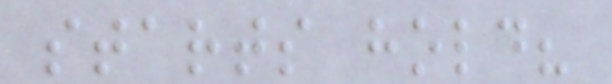starts hold?
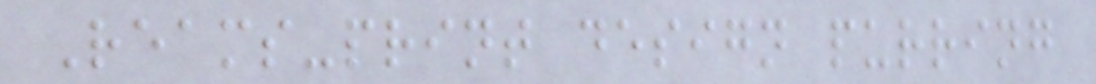Reams-print design purring
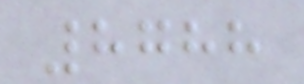8788
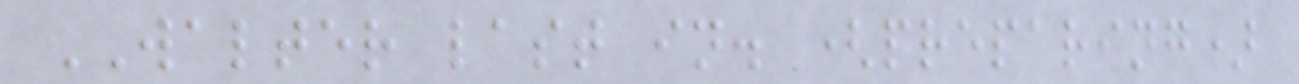WALTER last in. (preparing)
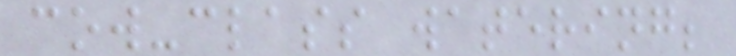cow-class watering;
